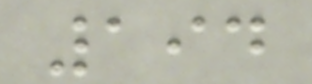194
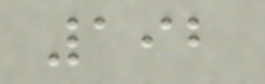192
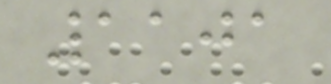1101
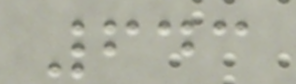643
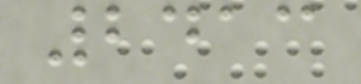2413
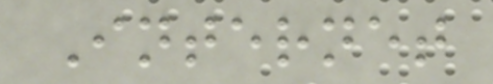Internet
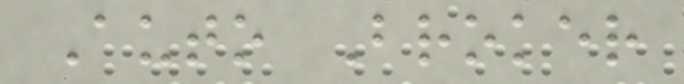Auto Broker
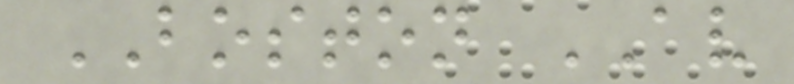BOSTON AV
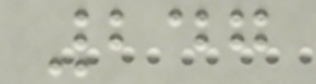247
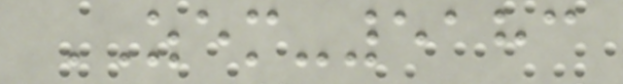ZEM-5183
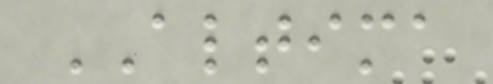ALTIMA
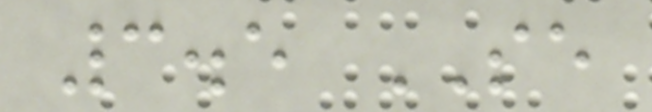3.5 SE
